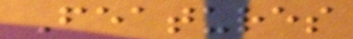Features
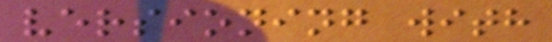versioning with
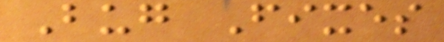Bug Fixes
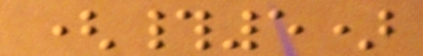(#5)
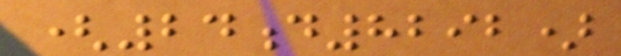(24d8292)
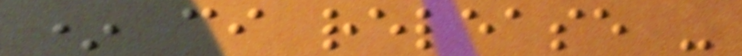* ci release -
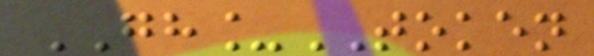GH_TOKEN
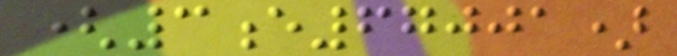(3e67001)
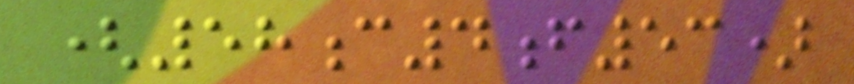(58c4f53)
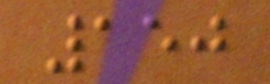150
